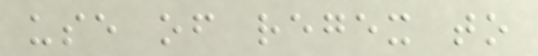use of regex to
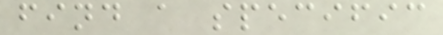find a specific
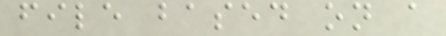file based on a
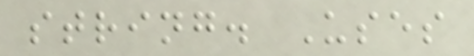string. Uses
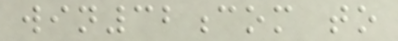win32com to
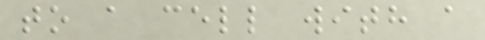to a cell with a
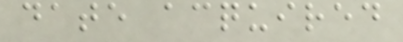date acquired
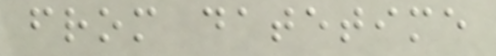from datetime
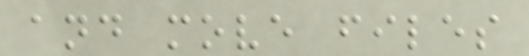and move files
